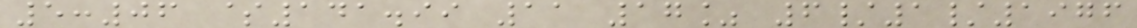5:06 $141.99 11 17% 6/1/1976
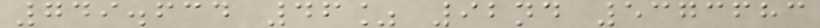749.634 46% 92nd 5373683
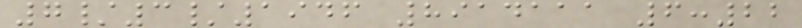7/3/1946 8914111 6:22
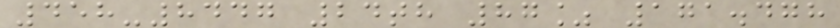458-8447 24th 87% 171.478
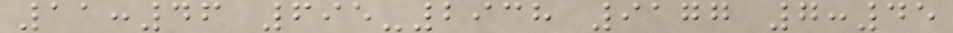11:46 695-2938 9177 7:45
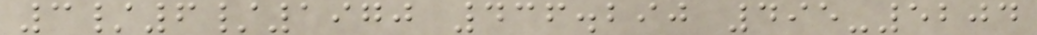3/6/1970 436.290 495-5204
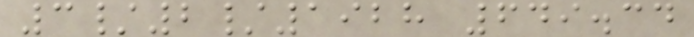3/2/1928 649.34
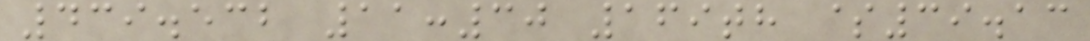439.532 11:30 169th $39.13
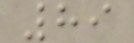89
